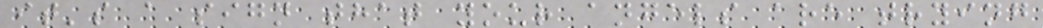it's a sign that your angels are trying
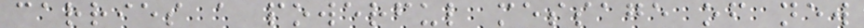carries a powerful message of new
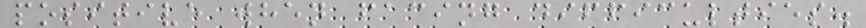positive when facing difficulties.
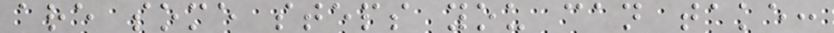are some steps you can take:
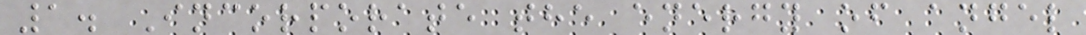1. Incorporate the energy of angel
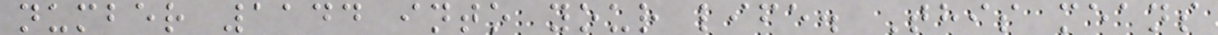number 1144 into your life. This means
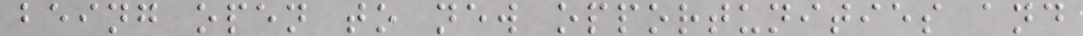being open to new opportunities and
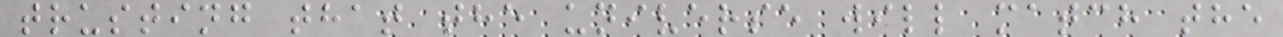trusting that the universe will match the
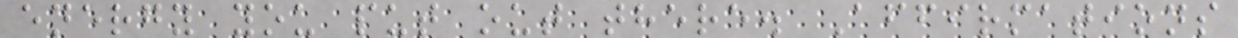energy you put out there. Affirmations
